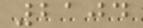2104
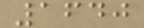1640
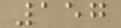157
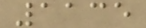1135
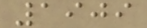1909
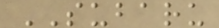SUBARU
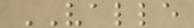VALLE
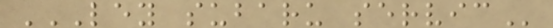LEY SUBARU SERVIC
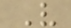V
